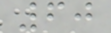60
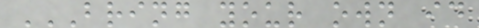BRING YOUR OWN ID
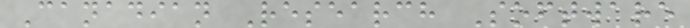Canadian Research Software
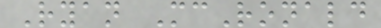Ryan McRonald
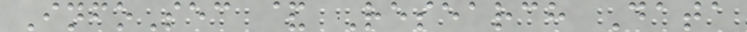InfoSec & Research Data
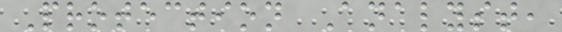Protection Analyst,
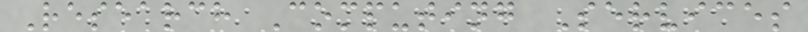Research Computing Services
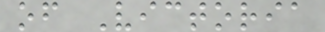of Victoria
